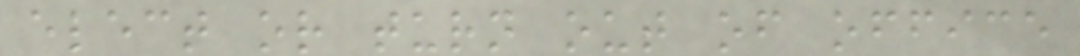elect or turn out of office
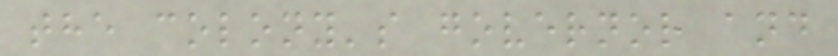the colony's governor and
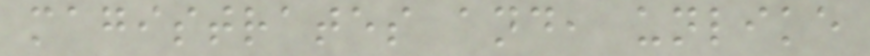magistrates and, unlike
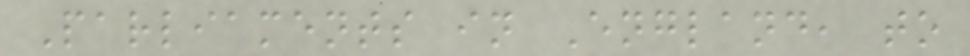Parliaments in England, to
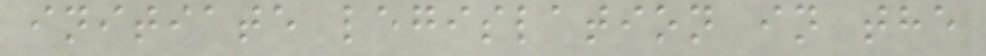initiate legislation in the
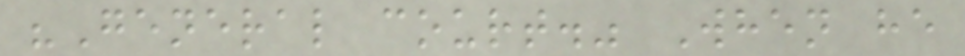"General court." When he
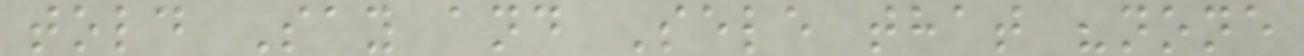told Say and Sele that "none
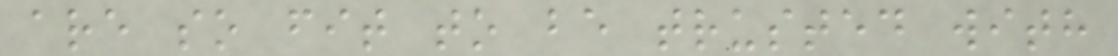are so fit to be trusted with
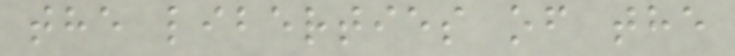the liberties of the
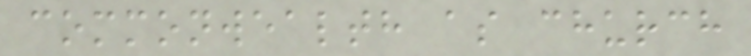commonwealth as church
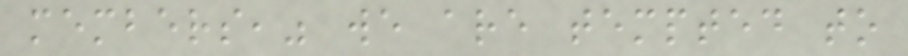members," we are tempted to
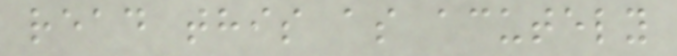read this as acutely
